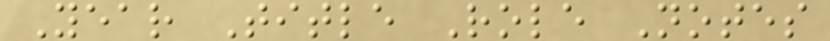Year Title Role Notes
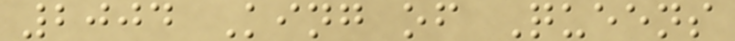2004 King of Queens
